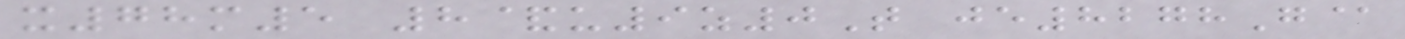x78m5 8&u9z0T je8278G@
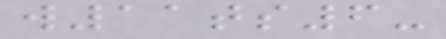w11ts6-
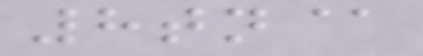8tn@
